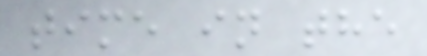time in the
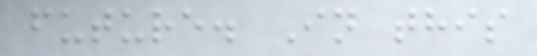future. In this
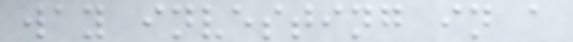way investing in a
